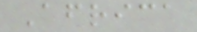Africa
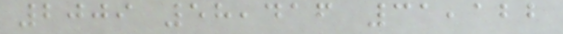2009 58,416 31,122
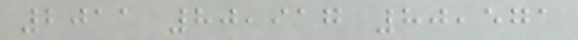2011 80,917 80,571
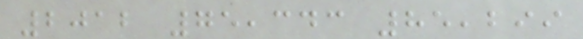2012 75,343 85,299
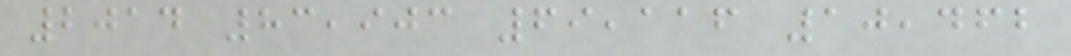2014 83,903 69,116 10,462
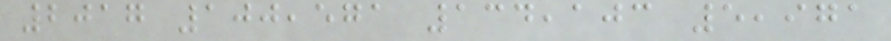2017 100,571 134,103 5,971
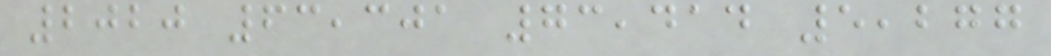2020 63,301 73,414 5,277
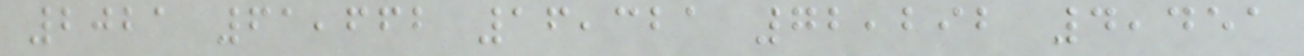2021 61,662 16,321 72,292 4,451
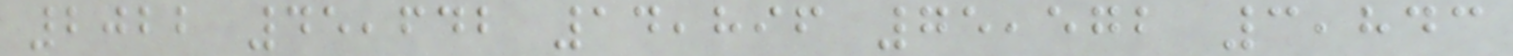2022 45,642 14,896 75,572 3,843
